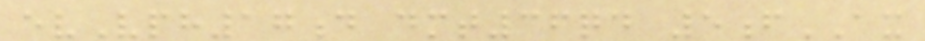evVph17d dmt36qd 5fAX
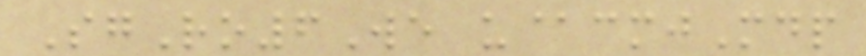SgRo6We u@cmjMdp
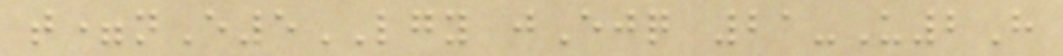t=nE5LGY jEjq 21-U2H
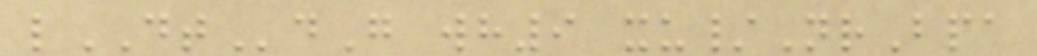lDTdG wh9 xu/NrBpa
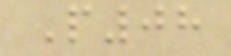P08
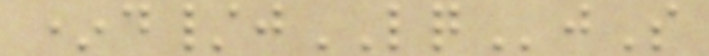*d/jLQjS
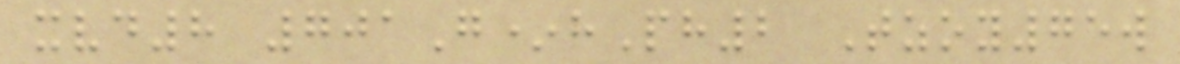xvd8 701G*hPh2 Tzoy75w
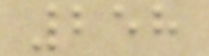258
